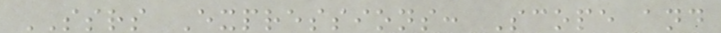SSRS Expressions: Scope and
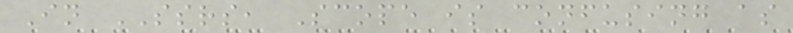In SSRS, Scope is confusing as
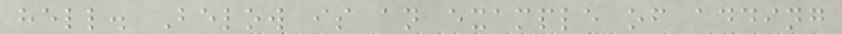hell. Below is an example of adding
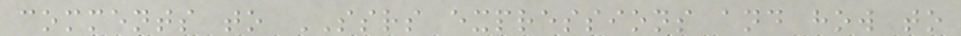comments to SSRS expressions and how to
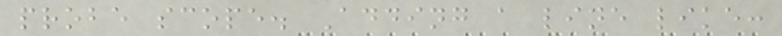probe scope. Adding a line like:
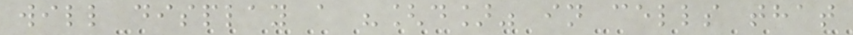will display a "[d]" in cells that
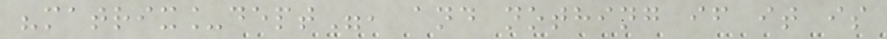"matrix_dept", and nothing if it is
